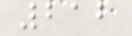212
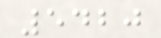5420
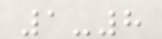1-8
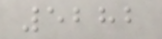5282
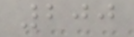200
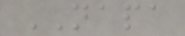NAPA
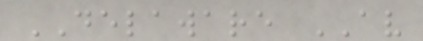DELAWARE AV
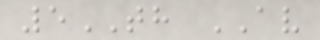5TH AV
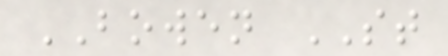BOWEN ST
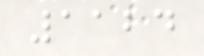1124
